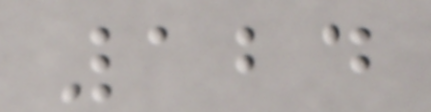124
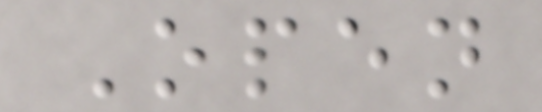Open
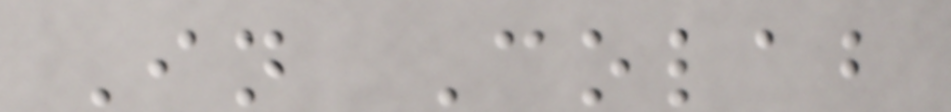In Colab
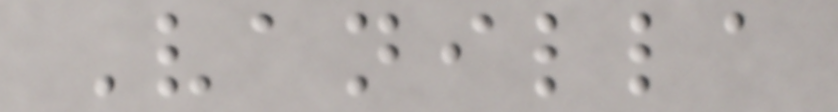Vanilla
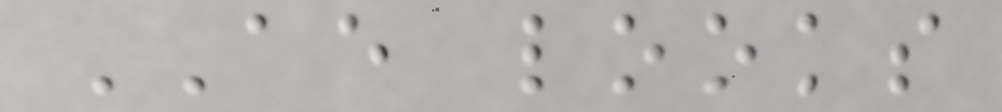AE looks
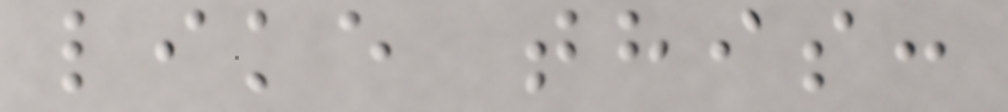like this:
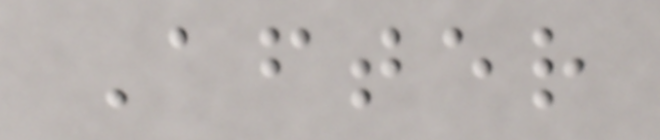After
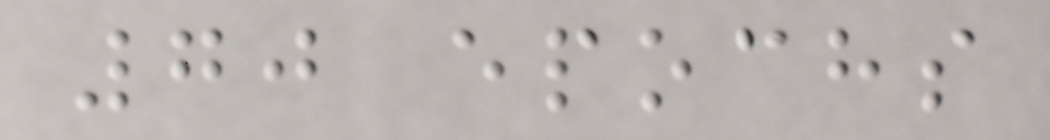70 epochs
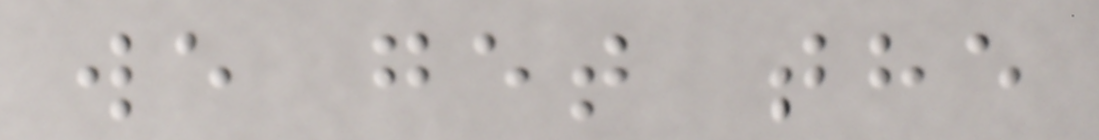we get the
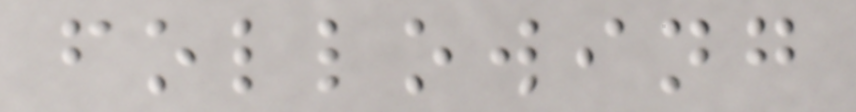following
